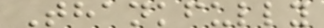Thankfully
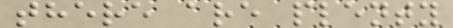there are plenty
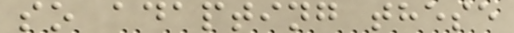so adapting these
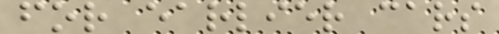for earlier cars
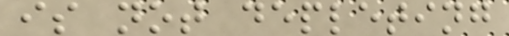is not depleting
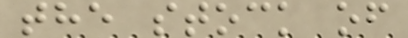the stock of
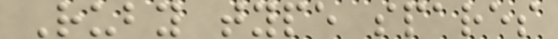Ruby type spares
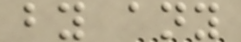by any
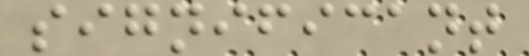significant
